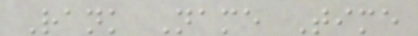Rank Name Time
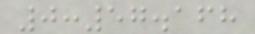0:57.168
